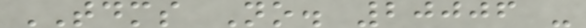TDMS No. 20006 -
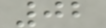02
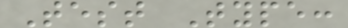Test Type:
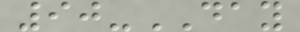90-DAY
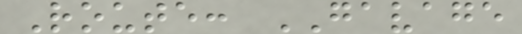Route: GAVAGE
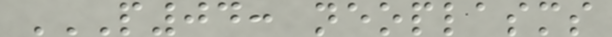P04: NEOPLASMS
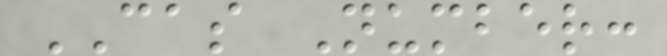CAS Number:
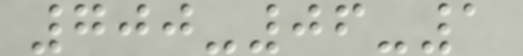700-06-1
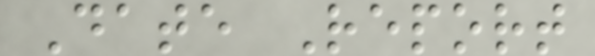Date Report
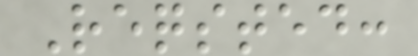Reqsted:
